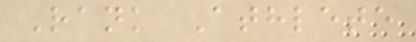Rank Athlete
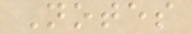Notes
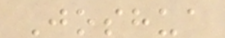Joshua
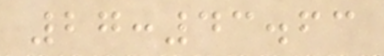27:43.63
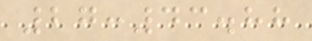27:43.88
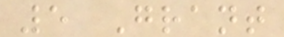5 Grant
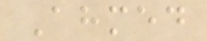Ahmed
